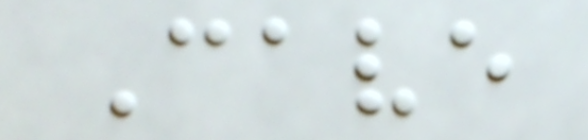Cave
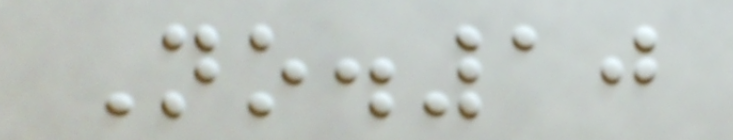No.10
